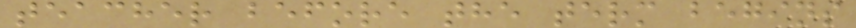teacher before the term begins
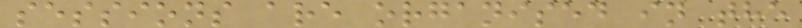sessions are organised in the
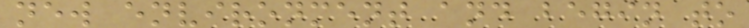new environment and begin to
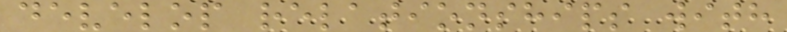develop relationships with
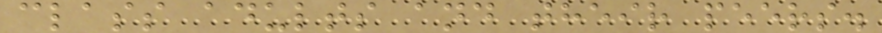class adults and their peers.
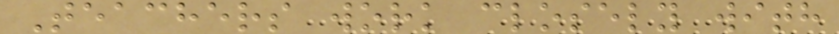Teachers work closely with
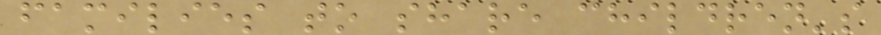families to share children's
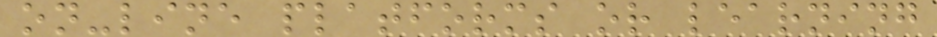on-line platforms or learning
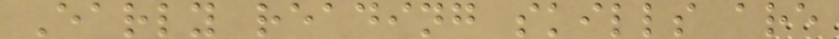Early reading skills are
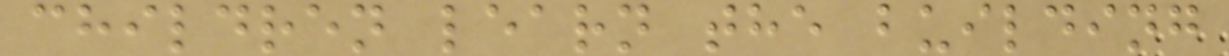children learn the building
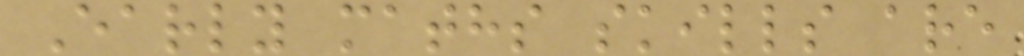Early maths skills are
